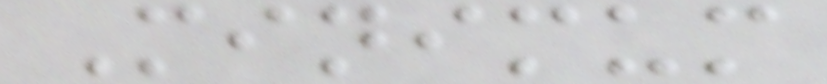Minimum
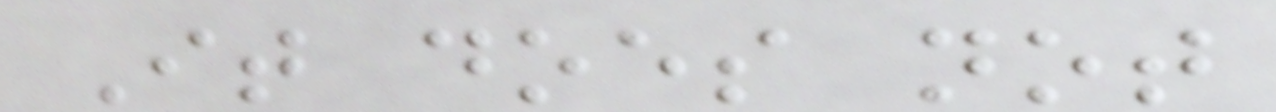It does not
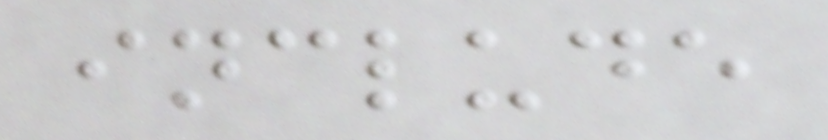include
